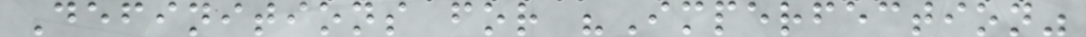Definitions for "Imperfection"
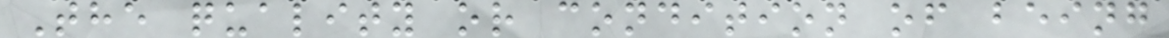The quality or condition of being
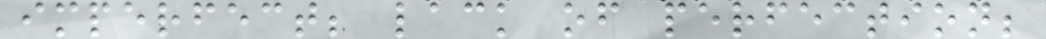imperfect; lack of perfection;
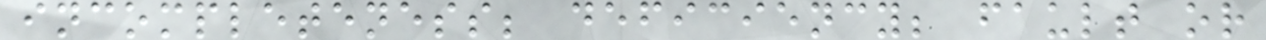incompleteness; deficiency; fault or
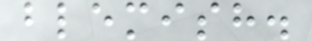blemish.
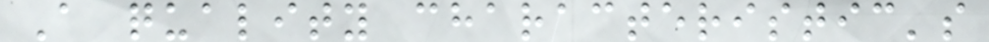A quality characteristic's
